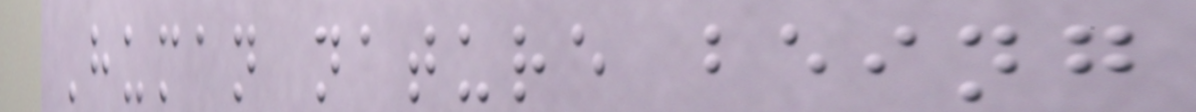Human nature being
